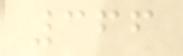366
